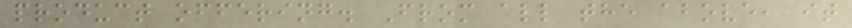product offering. From all the above, it
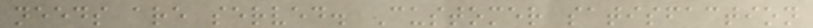needs are served. Customer satisfaction
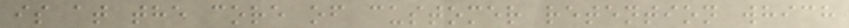is at the core of customer retention which
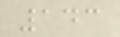143
